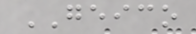GEICO
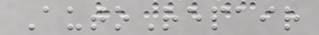AutoRepair
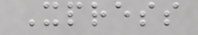Xpress
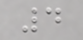4
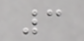3
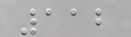112
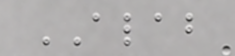ALAB
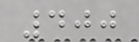400
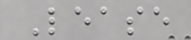Lease
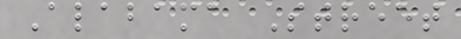Alabama Street
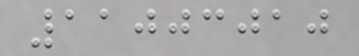11003010
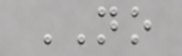NO
